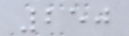250
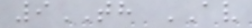9TH AV
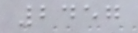2457
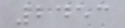2453
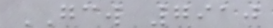GCW 7910
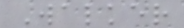Walker
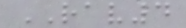RAV4
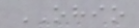OHIO
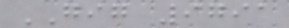GIG 9791
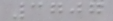3707
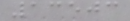13503
